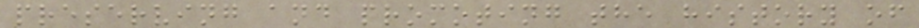preserving and promoting the history of
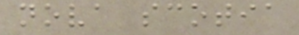nova scotia
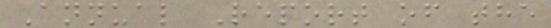Annual Report of the
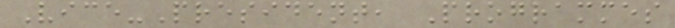Vice-President, Programmes
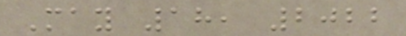May 18, 2022
